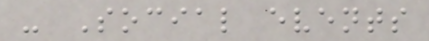- Social events
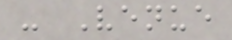- Venue
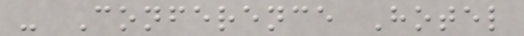- Conference Hotel
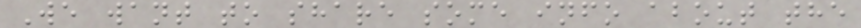We want to share some info about the
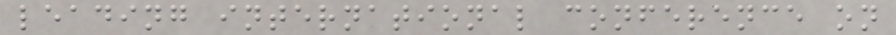leading international conference on
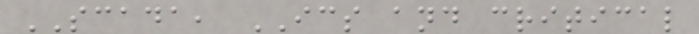SCADA, ICS and critical
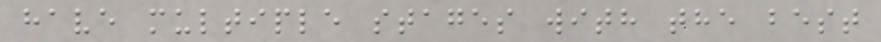have multiple stages with the best
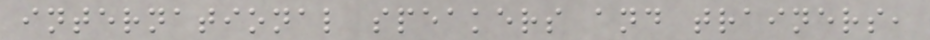international speakers and trainers,
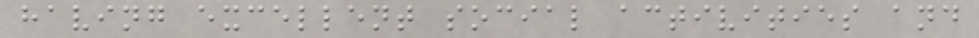having excellent social activities and
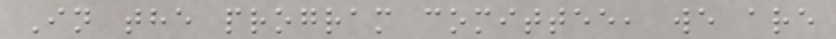In the program comittee, we are
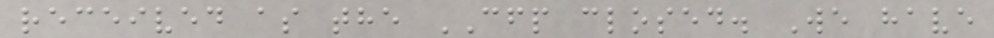received as the CFP closed. We have
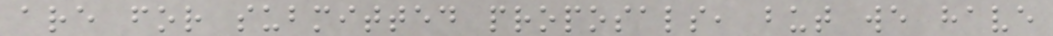are for submitted proposals, but we have
